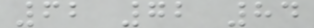62 72 84
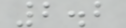2.2
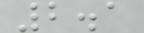2.1
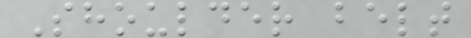Shoulder belt
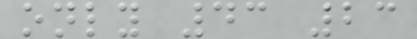only 43 23
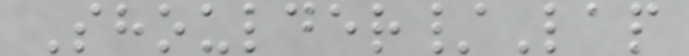Shoulder/Lap
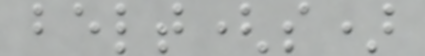belt(s)
